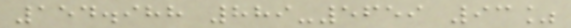154.988 889-5659 93%
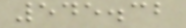545.32
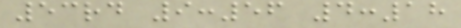53rd 9:56 4:18
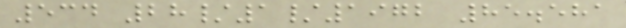534 28/1/1972 85.581
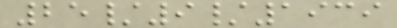25/9/1939
